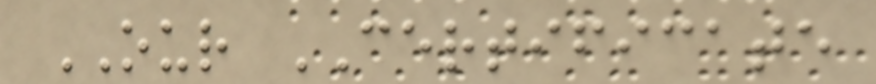OUR CERTIFICATE
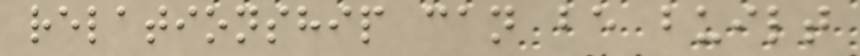relationship can be built
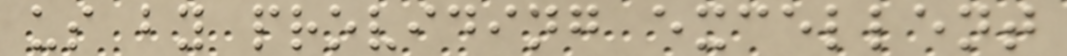us by providing excellent
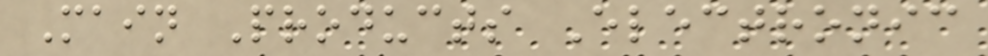Main Products Electronic
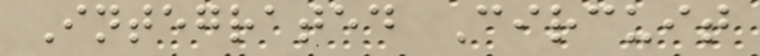Integrated Circuit
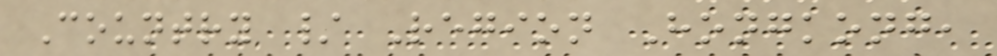Country / Region Hongkong,
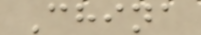China
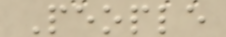People
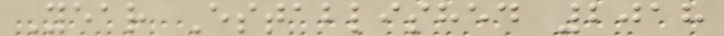Year Established 2018
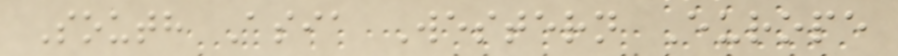South Asia Western Europe
